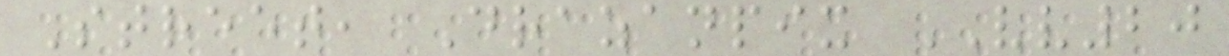Street, Drazanpix VV20
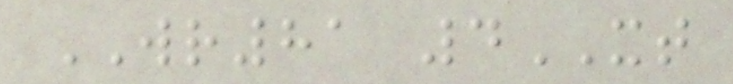WR81 4XT
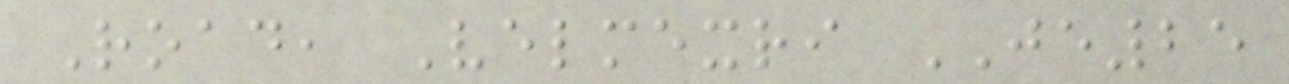Road, Velmexri JE25
